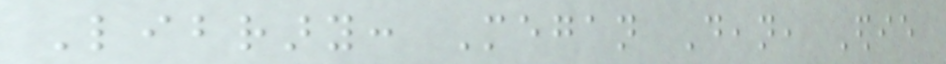Library: Megan Dean, Edie
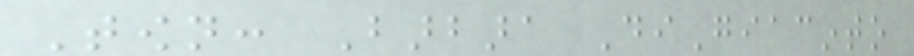Town: Barbara DiGiacinto
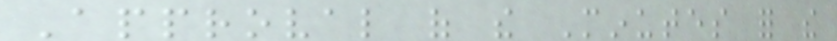Approval of the Minutes for the
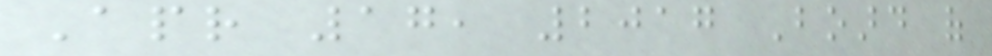Apr 17, 2017 Board of
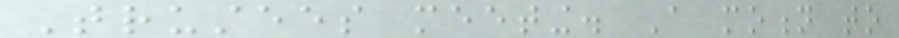Trustees meeting. A motion to
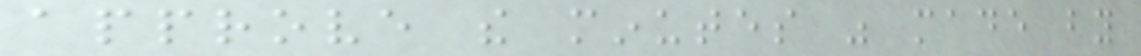approve the minutes was made by
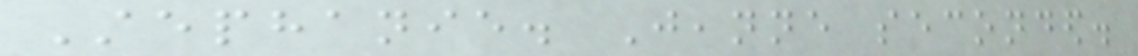Stephanie. Jeanne seconded.
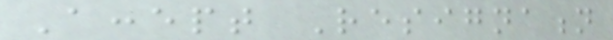Accept Resignation
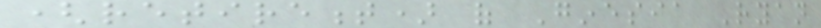(retirement) of Ginesia Ryan
